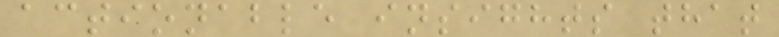actionable insights that
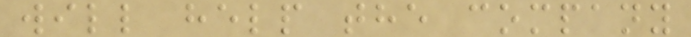will help the company
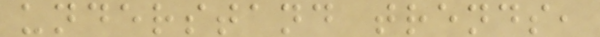understand trends,
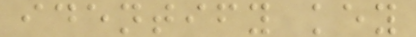identify key
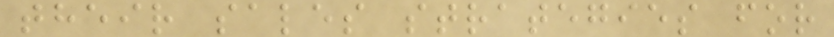their sales strategies for
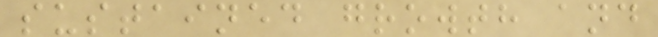sustained growth and
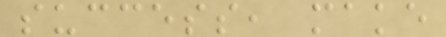success, make
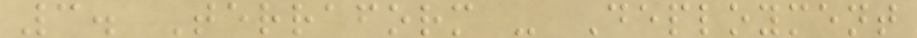3. Terraform - Deployment
